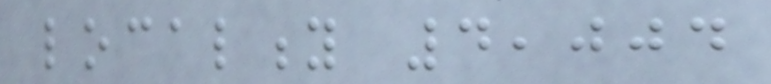locality 4,004
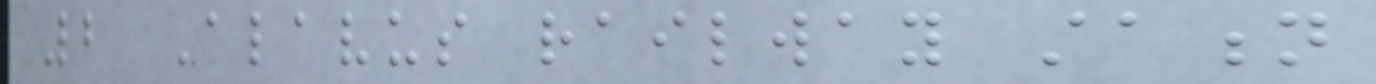2 Alavus railway station
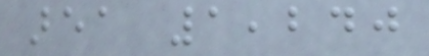area 1,240
